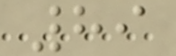89
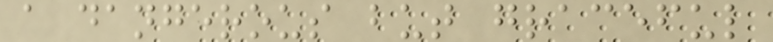a dangerous but graceful
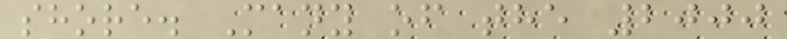shore. Many of the 2000
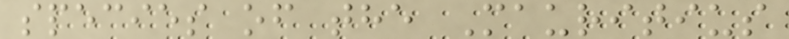species of the Mauritius
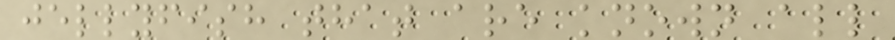jellyfish that are known all
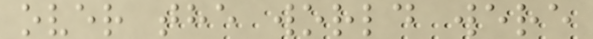over the world were
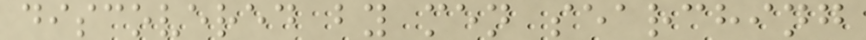discovered by men searching
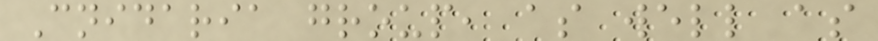Cnidaria group, as well as
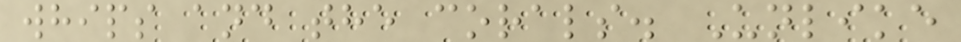whips and the corals. Unlike
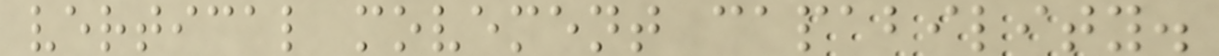vertical movement capability.
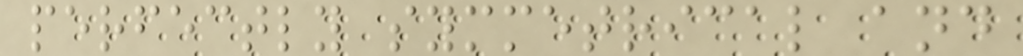perfectly symmetrical and
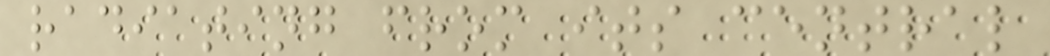radiating from its central
